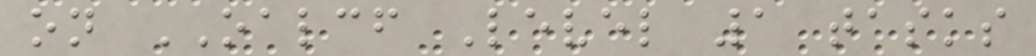on OALCF Level 1 tasks
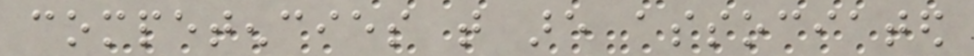competencies that are associated
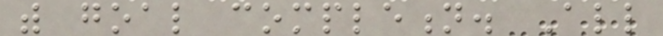with goal completion. All
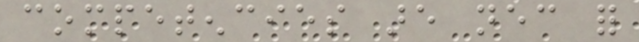competencies are necessary for
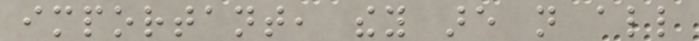important, they are not all
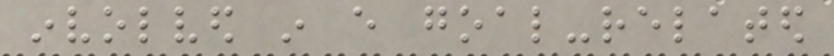involved in every goal-related
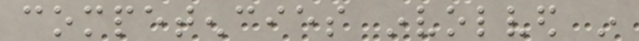competencies involved in
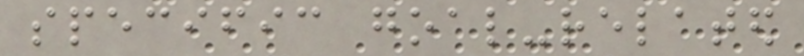specific goal-related
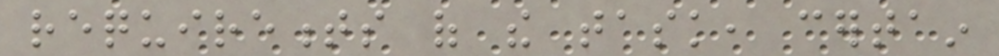requirements of the task, certain
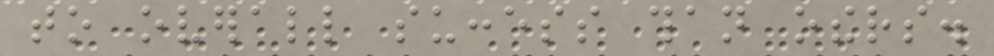to overall success than others.
